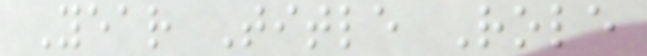Year Title Role
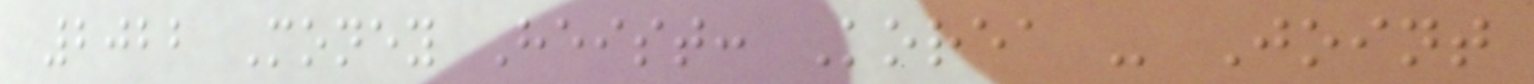2022 Money Heist: Korea - Joint
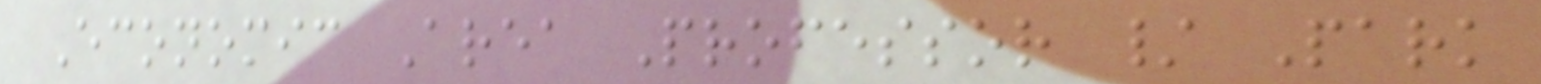Economic Area Professor / Park
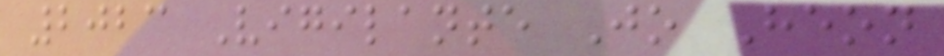2023 Vigilante Jo Heon
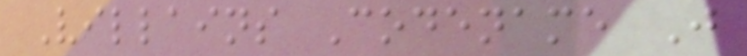Villains Codename J
